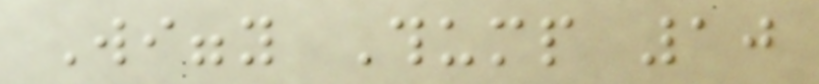Wiggy Thump 10
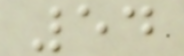54
